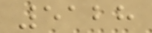5128
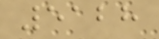5128
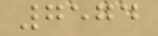7574
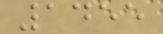1455
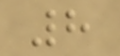8
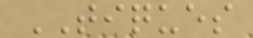TIQUES
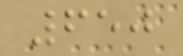650
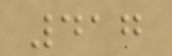417
